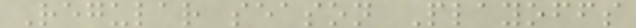Regular season Playoffs
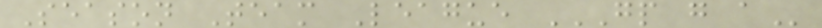Season Team League GP G A
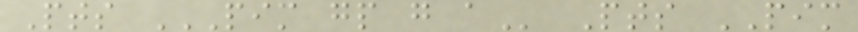Pts PIM GP G A Pts PIM
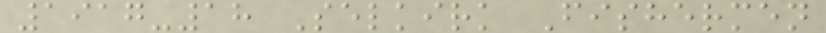1917-18 Selkirk Fishermen
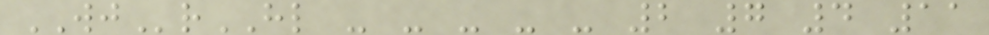WJrHL - - - - - 2 7 4 11
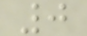0
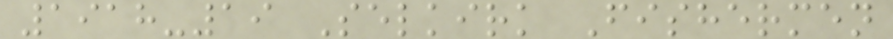1918-19 Selkirk Fishermen
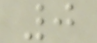0
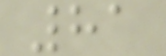81
